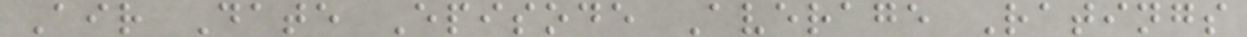Air Date Episode Average Ratings
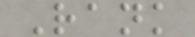Rank
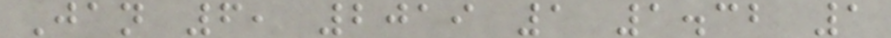Jan 6, 2019 1 1.32 1
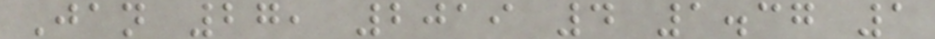Jan 27, 2019 4 1.37 1
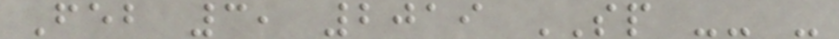Feb 3, 2019 SP -- -
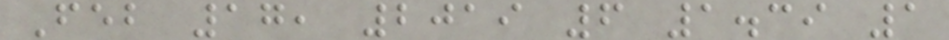Feb 17, 2019 6 1.39 1
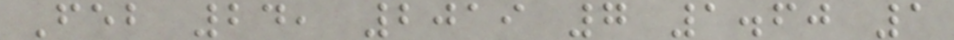Feb 24, 2019 7 1.60 1
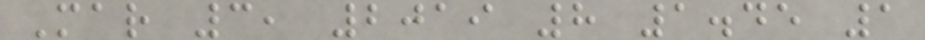Mar 3, 2019 8 1.45 1
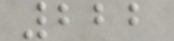222
